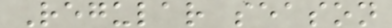Regular season
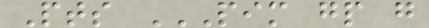Pts PIM GP G
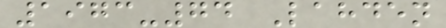1973-74 Lahden
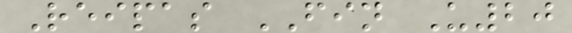Reipas FIN U20
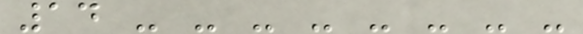14 - - - - - - - -
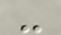-
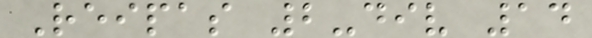Reipas 2-div 14
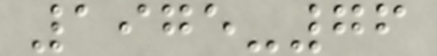1975-76
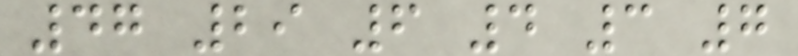47 29 6 4 3 7
